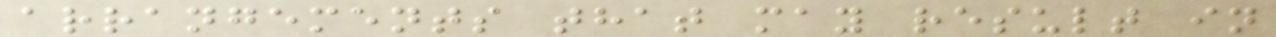arrangements that may result in
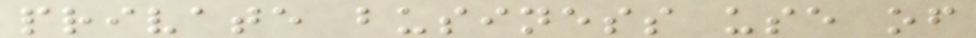private business use of
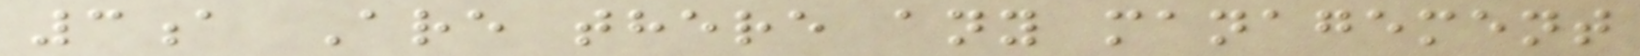3a Are there any management
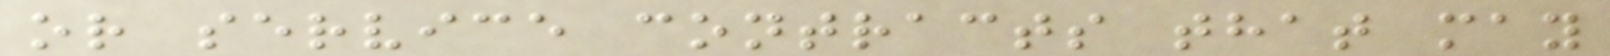or service contracts that may
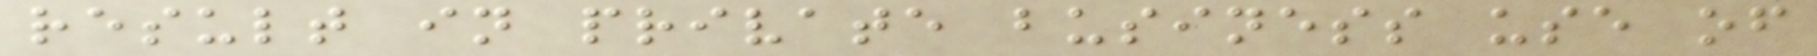result in private business use of
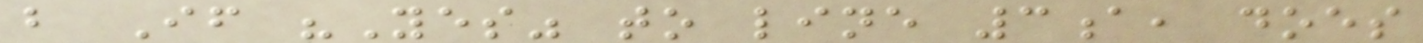b If "Yes" to line 3a, does
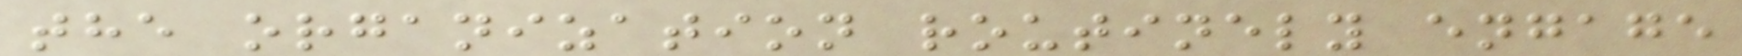the organization routinely engage
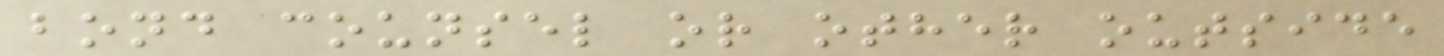bond counsel or other outside
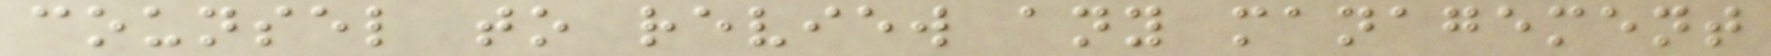counsel to review any management
